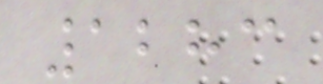1283
